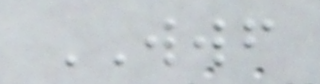WWF
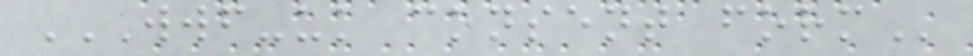WWF-UK CONSENT FORM
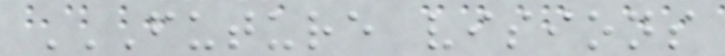FUTURE VISIONS
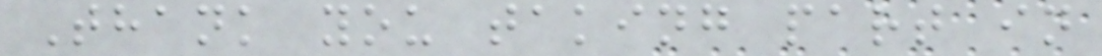Thank you taking part in
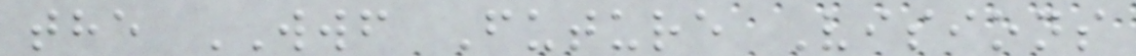the WWF Future Visions
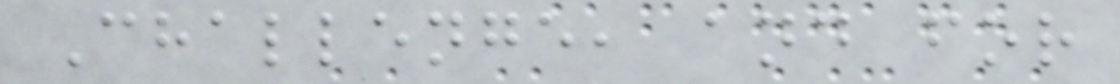Challenge, and for
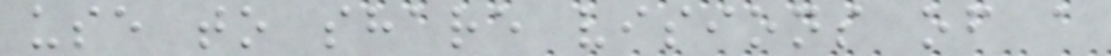use to share visions of a
